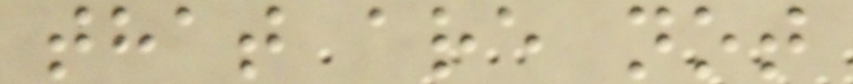that are not
